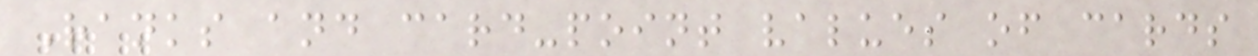Ranks and card-point values of cards
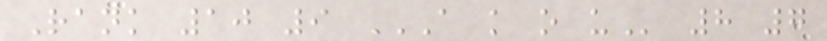Rank 10 9 A K O U 8 7
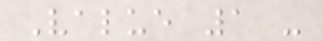Value 1 -
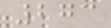273
